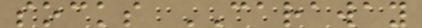socks CARAWAY
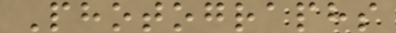Photographs
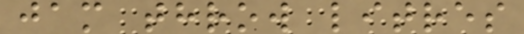jam throw litres
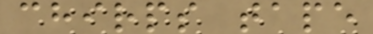chirps tape
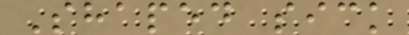Shaped sick
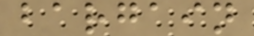bargain
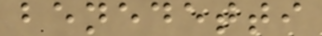benedetti
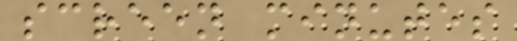screen minutes
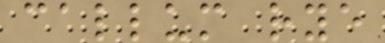callum rye
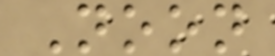Noon
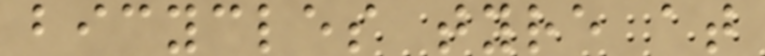bicycles tyre at
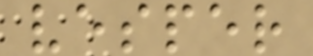vesper
